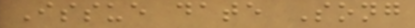Issue date Song
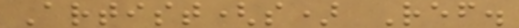Artist(s) Ref.
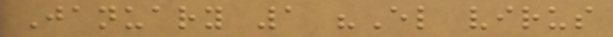January 1 "El virus
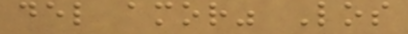del amor" Los
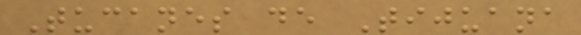Tucanes de Tijuana
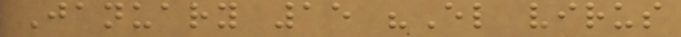January 15 "El virus
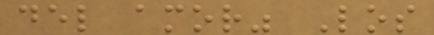del amor" Los
